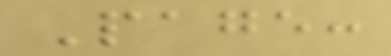Page:
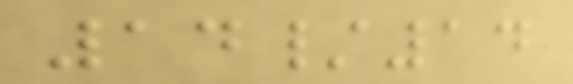14/14
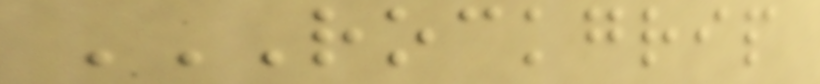ROCKGRIP
